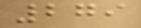279
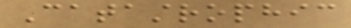Catastrophic
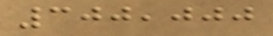300,000
